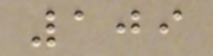109
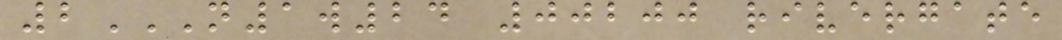2N1W24 00200 RIVERGATE
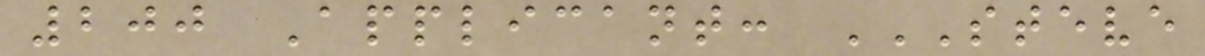200 Applicant: STEVE
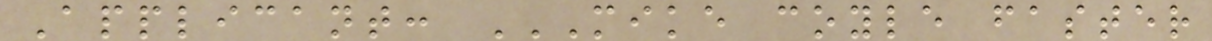Applicant: MIKE COYLE FASTER
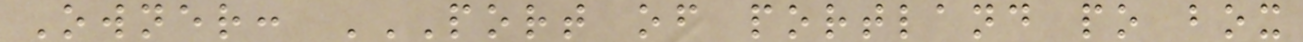Owner: PORT OF PORTLAND PO BOX
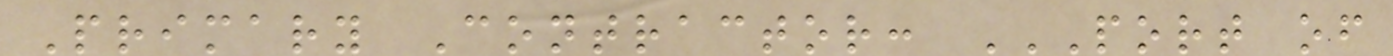Primary Contractor: PORT OF
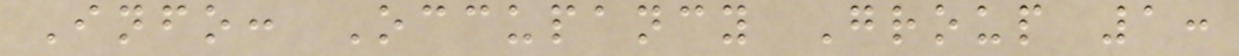Info: Occupancy Group 1:
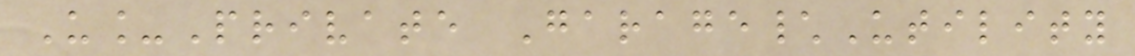U_Private Garage\Utility
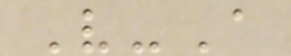V-A
